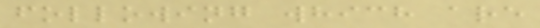following which are
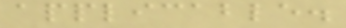applicable.
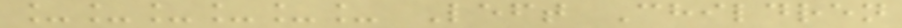______ Left Children
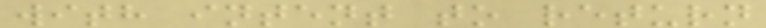with intent to return
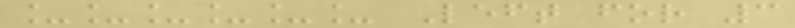______ Left for 3
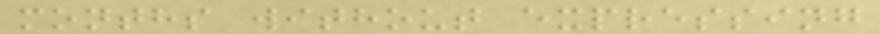months without expressing
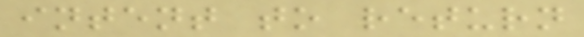intent to return
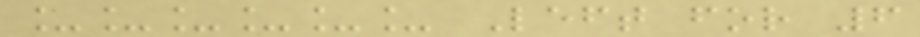______ Left for 6
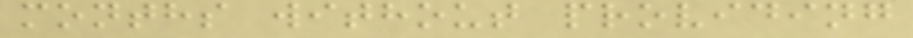months without providing
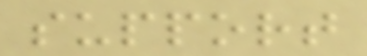support
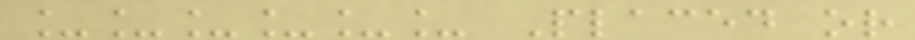______ Placed or
